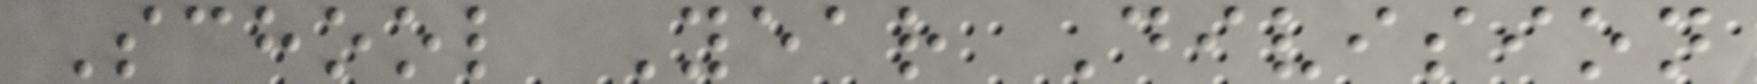School Year Division
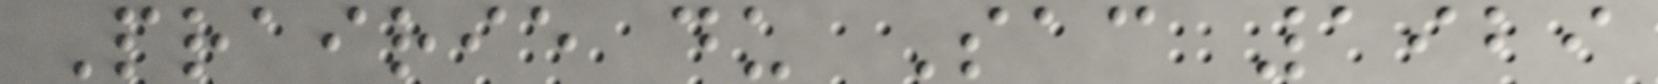Prairie du Sac 1929
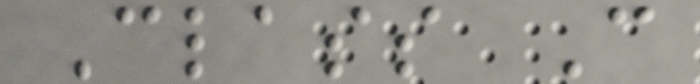Class C
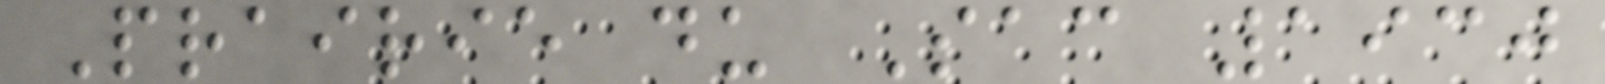Prairie du Sac 1930
